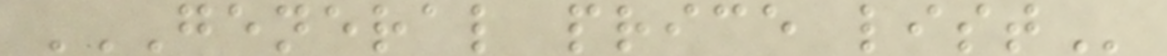GENERAL PRICE LIST
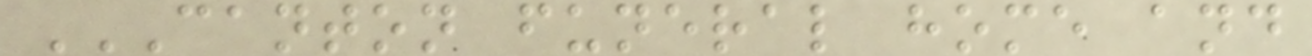CANTON FUNERAL HOME AND
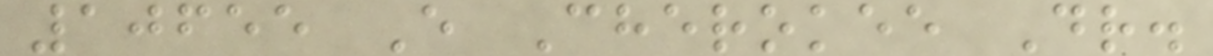10655 E Cherokee Dr.
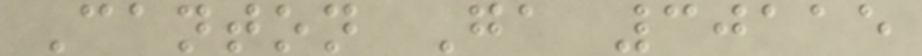Canton Ga 30115
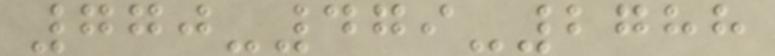770-479-2788
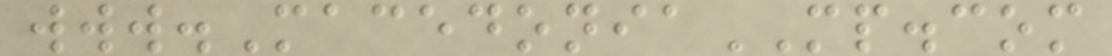www.MacedoniaMP.com
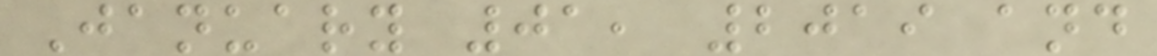January 01, 2019 and
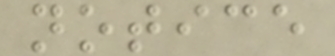notice
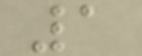1
